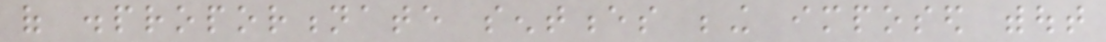of disproportionate sentences being imposed without
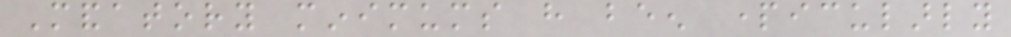Mandatory minimums have been particularly
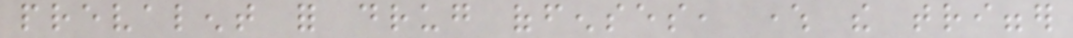prevalent for drug offenses, where the trigger
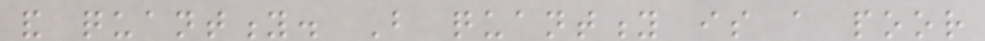and quantity. But quantity is a poor
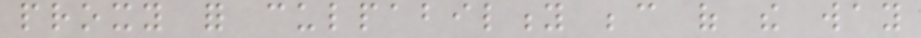proxy for culpability because of the way
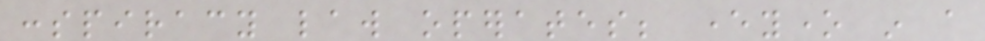conspiracy law operates; everyone in a
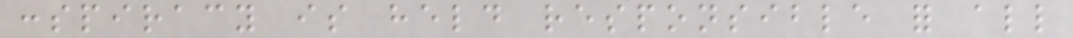conspiracy is held responsible for all
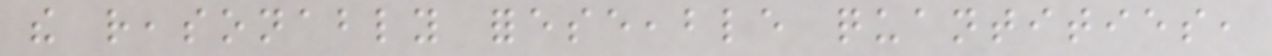the reasonably foreseeable quantities,
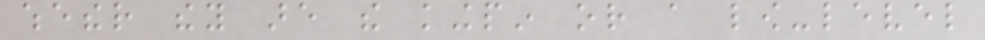whether they are the kingpin or a low-level
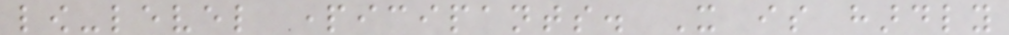low-level participants. It is hardly
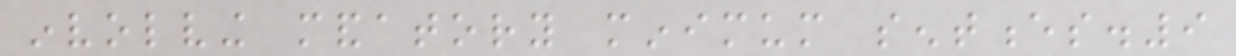involving mandatory minimum sentences.9
